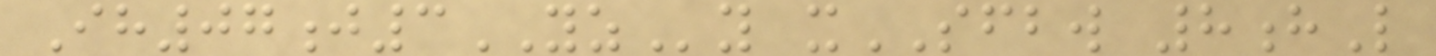Ih07j3YZy xSFBW 8hL
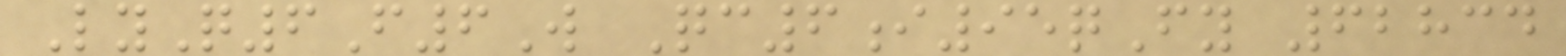LyQ6F6W Qc6i95qFy 62834
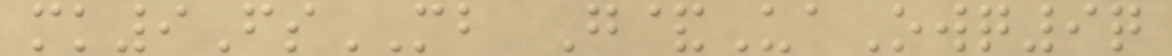mk9FsMB G&UaOwq9q
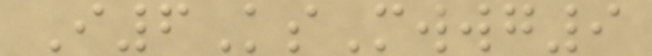I6KsMwwg9
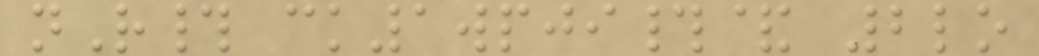nR# ck1wpji#& 2lo
